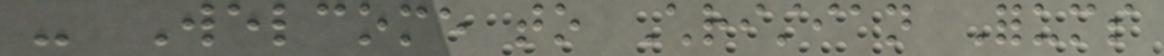- Welcome to Christian Forums
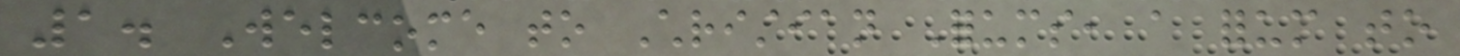1. Welcome to Christian Forums, a forum to
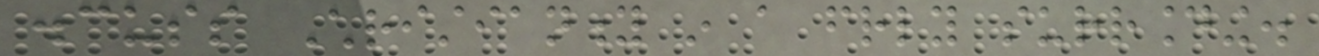discuss Christianity in a friendly surrounding.
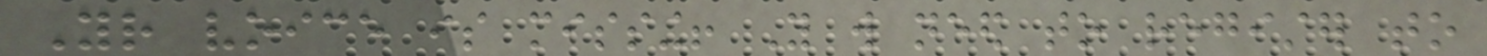Your voice is missing! You will need to register to
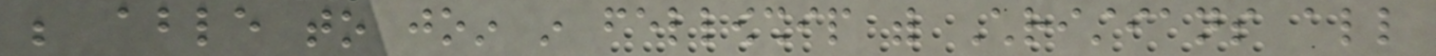be able to join in fellowship with Christians all
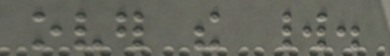over the world.
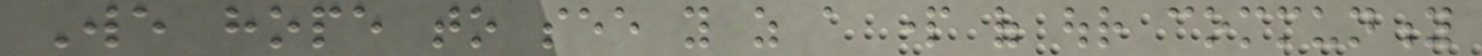We hope to see you as a part of our community
